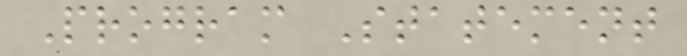Program Statement
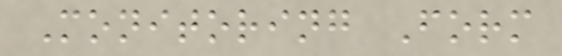Monitoring Form
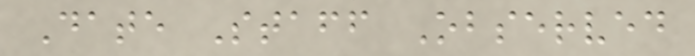Date Staff Observed
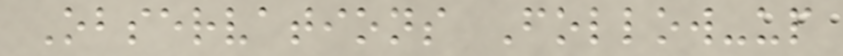Observations Follow-up
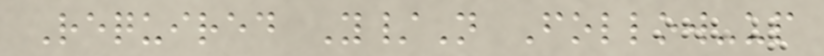Required Y/N Follow-up
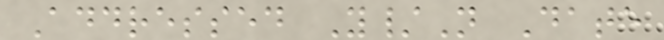Addressed Y/N Date
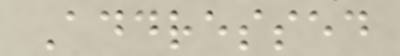Addressed
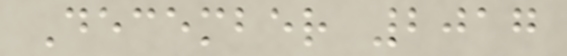December 2017
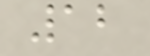12
